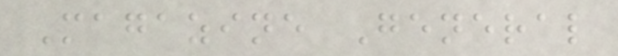Magazine General
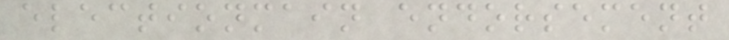electionmain endorsement
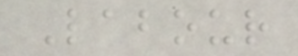Labour
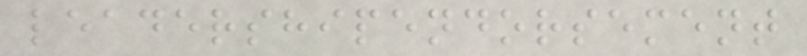leadershipendorsement
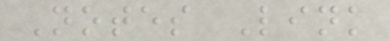Notes Link
